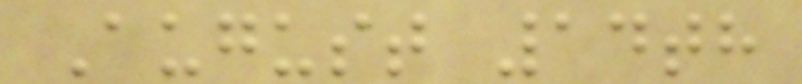August 14th
